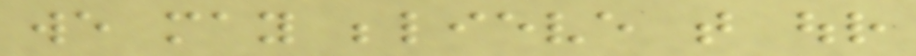we may believe that our
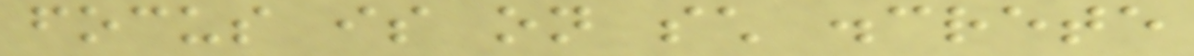focus is on such discrete
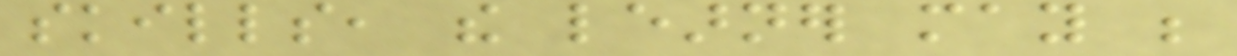skills, the learner may be
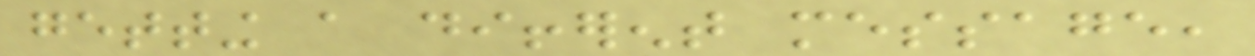getting a different message,
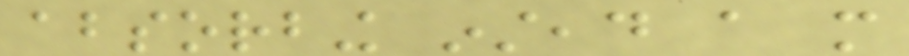absorbing instead a more
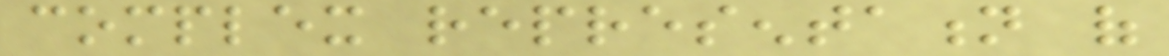complex representation of
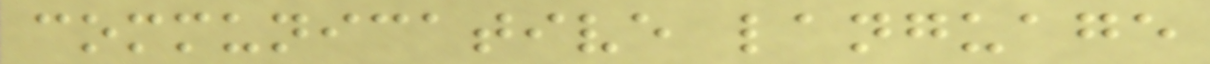communicative language
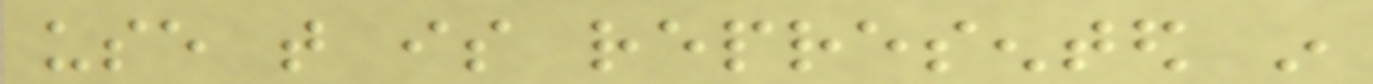use that is represented in
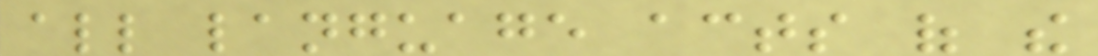all language acts of the
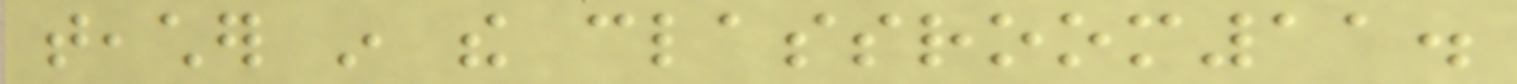teacher in the classroom11.
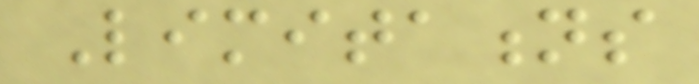Limitations
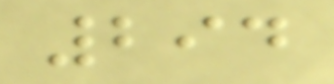294
